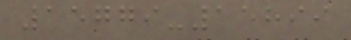15779-15899
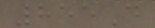855D
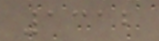1312
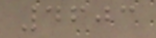4603
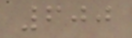600
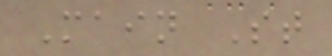Main St
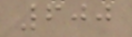600
